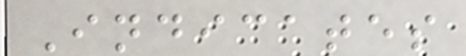Indicates
